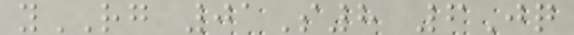yRG 01S8 6Jq
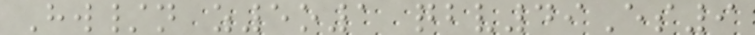Hw/n z5o1 qbv49Es9
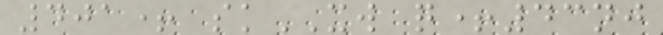401+ skXW q+43nj
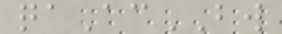qaAcBW
